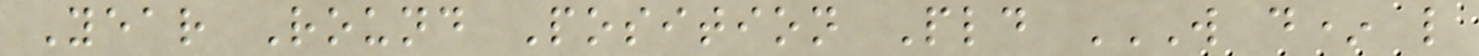Year Round Position Pld W D* L
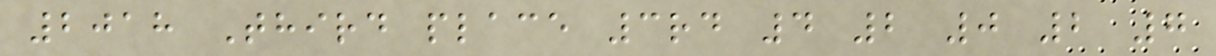2018 Third place 3rd 4 2 0 2 7
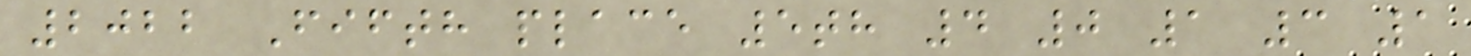2022 Fifth place 5th 4 0 1 3 1
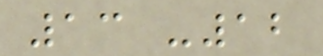13 -12
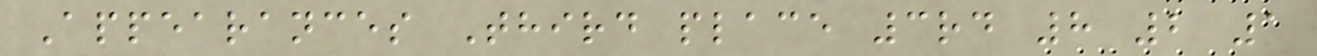Appearances Third place 3rd 8 2 1
